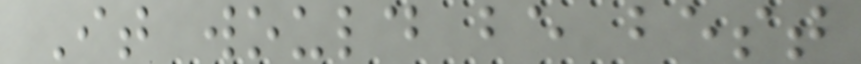It would be best
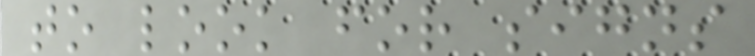to look for signs
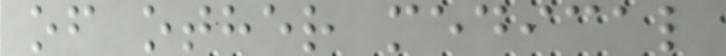of other medical
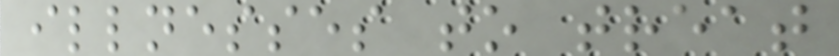illnesses to treat
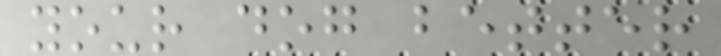your dog better
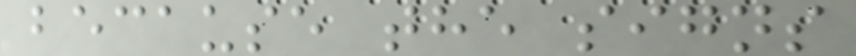because the signs
